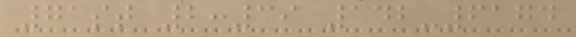71st 2:39 142-6174
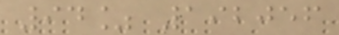94% 192056
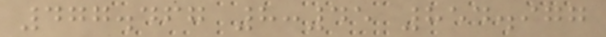477.467 8:45 854.977
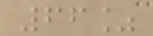66%
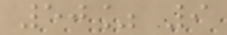50% 9
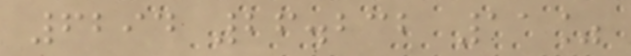6294 26.232 11%
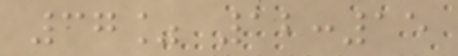37% 12:15
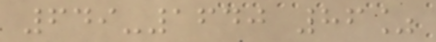649-1640 86%
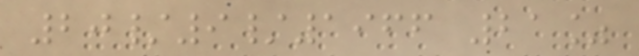20/9/1966 21%
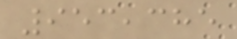953,385
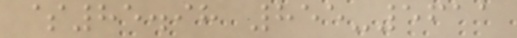$85.98 855-5611
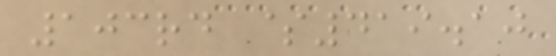103rd $419.10
